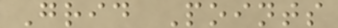Grid Points
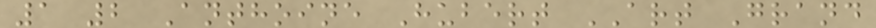1 2 Anthoine Hubert ART Grand
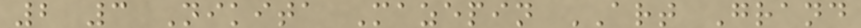2 3 Nikita Mazepin ART Grand
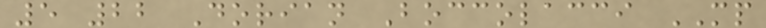5 22 Dorian Boccolacci MP
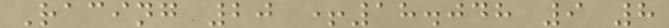Racing 20 +18.048 9 8
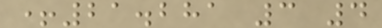+21.281 3 4
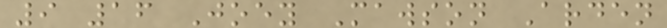9 16 Joey Mawson Arden
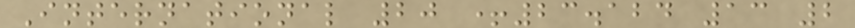International 20 +23.124 13 2
